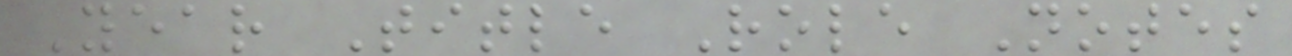Year Title Role Notes
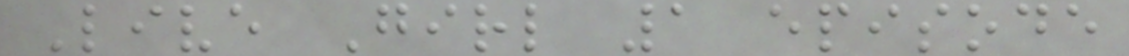Live Girl 1 episode
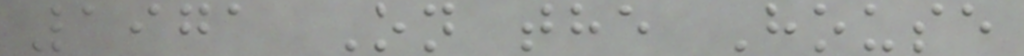1971 On the House
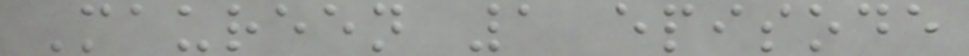Maureen 1 episode
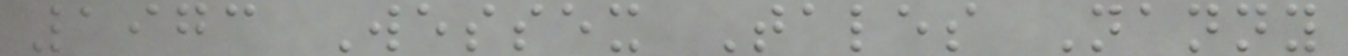1973 Wessex Tales Nanny
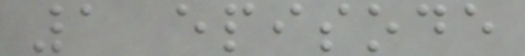1 episode
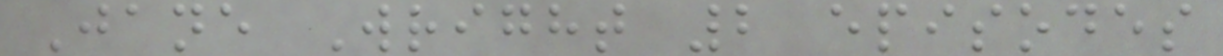Jane Wright 2 episodes
